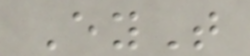EyT
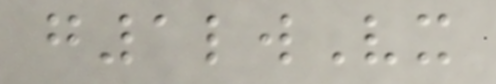g1lwVx
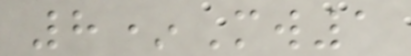8*Mw1
